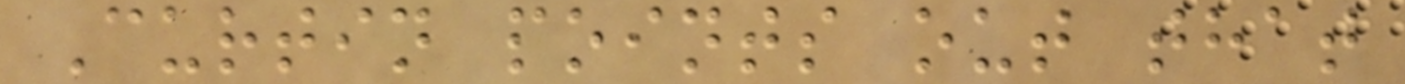Curtin points out that
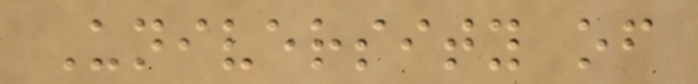University of
